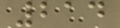214
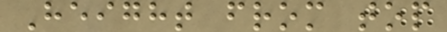Height from top
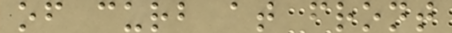of curb at front
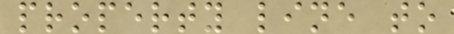property line to
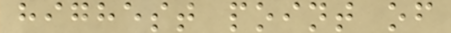highest point of
